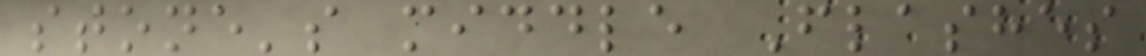stone's middle Flashes
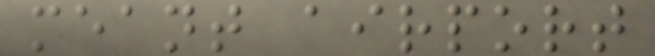meant airport
